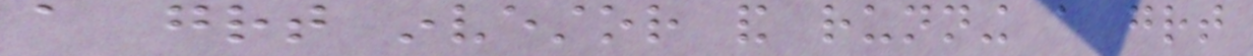a great investor and running a great
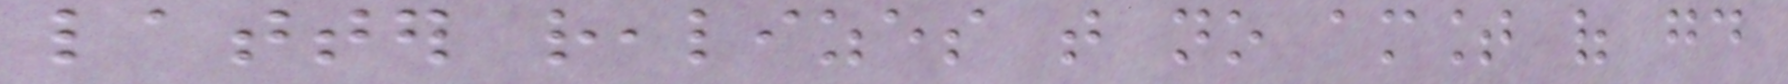latter realizes that no amount of good
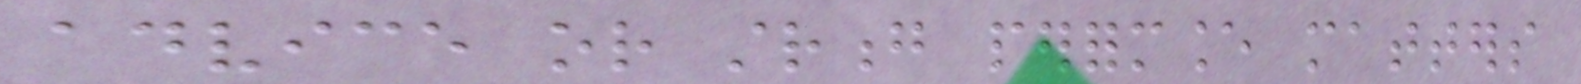advice or strong performance matters
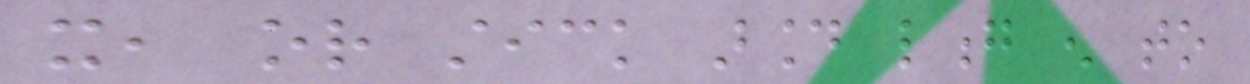it, or stick around long enough to
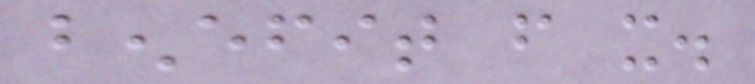benefit from it.
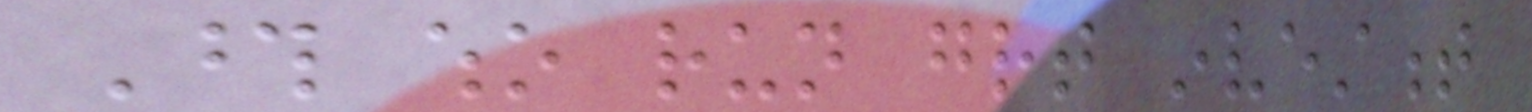Those who run great investment
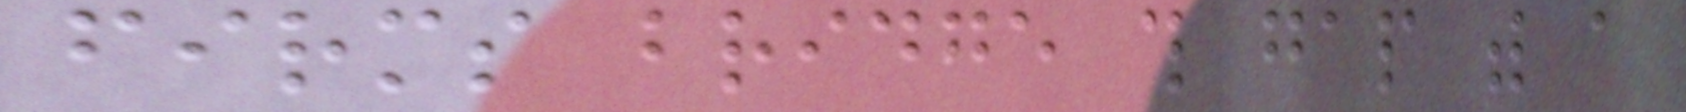firms bridge this gap with a
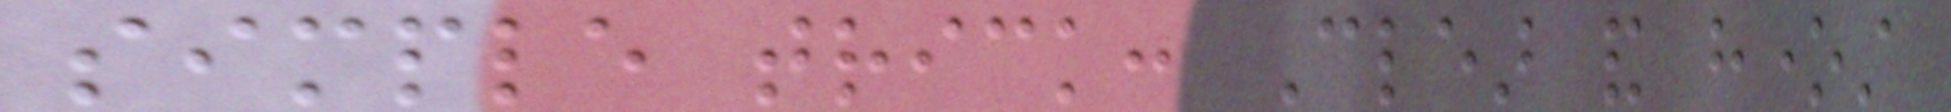simple trick: Clear and honest
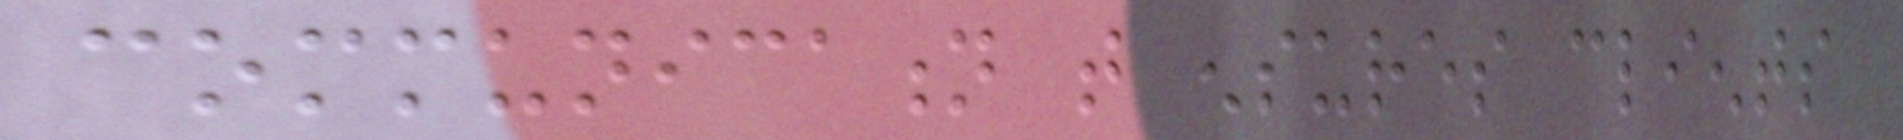communication that ensures clients
